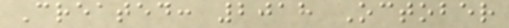Created: 2018 October
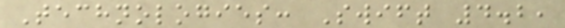Technologies: Swift 4.2,
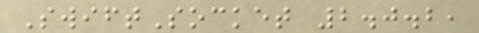SwiftSocket 2.0.2,
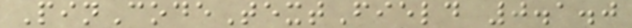PinCodeTextField 0.1.0
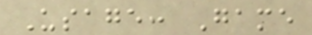Usage: Game
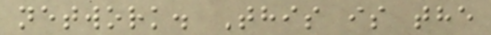network. This is the
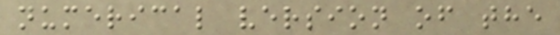numerical version of the
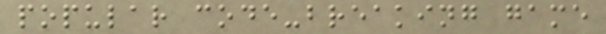popular code-breaking game
